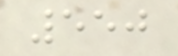550
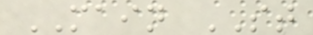MAIN ST
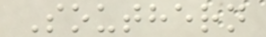Southern
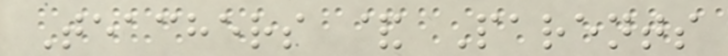Teachers & Parents
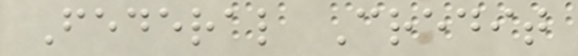Federal Credit
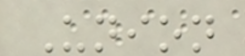Union
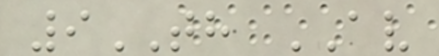9TH AV
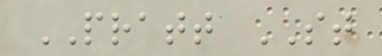PRATT ST
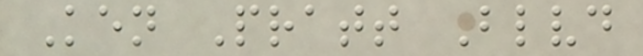Ken Pratt Blvd
